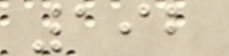192
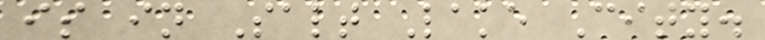is in Salt Lake City.
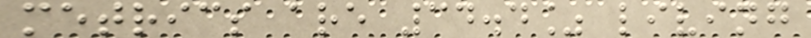metrics are 34.4% living
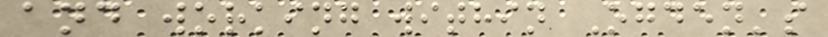and working within Ogden's
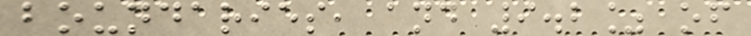boundaries, and 9.2% of
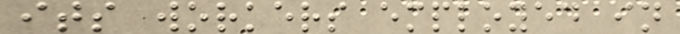its workers employed in
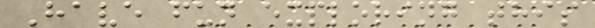Have fun exploring this
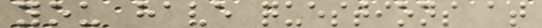you have questions at
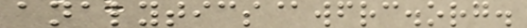analytics@wfrc.org.
